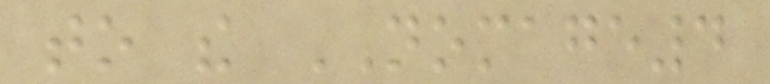to the NOMAGE4
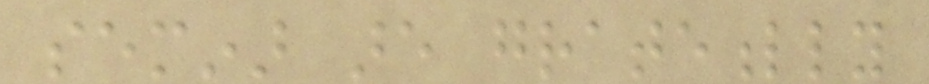seminar are gratefully
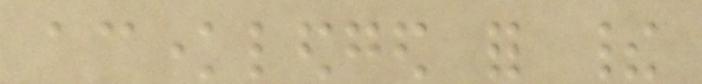acknowledged for their
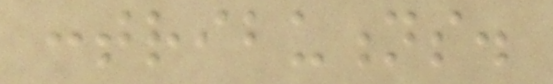contributions.
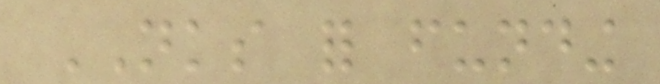NKS for funding
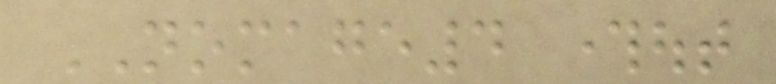NOMAGE4 throughout
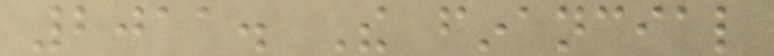2011. The financial
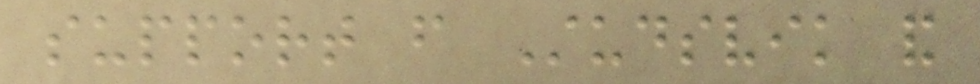support from Studsvik and
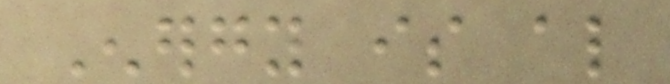Energy is also
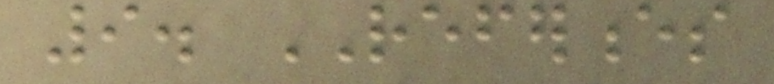9. REFERENCES
